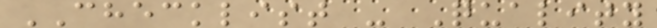CHECKLIST - Quality
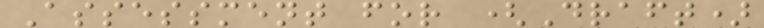Assessment for (Draft)
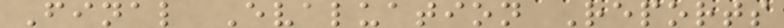Final Evaluation Reports
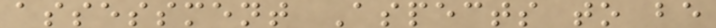assessment Aspects to be
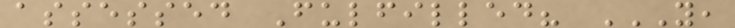assessed Fulfilled? Y,
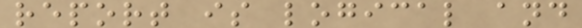report is logical and
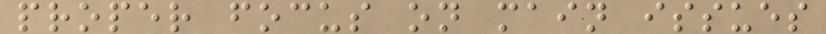proper focus on main issues
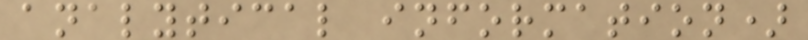analytical information)
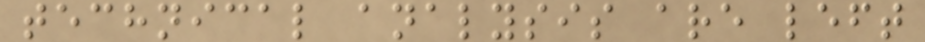technical analysis are left
